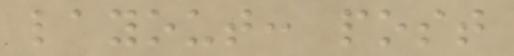layout: post
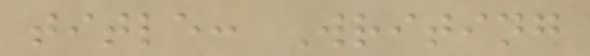title: Writing
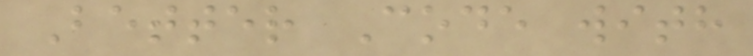Better Code with
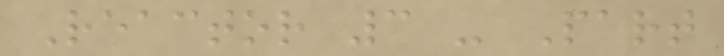Reactor 3 - Part
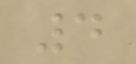4
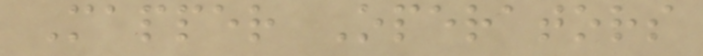Mapper Operators
